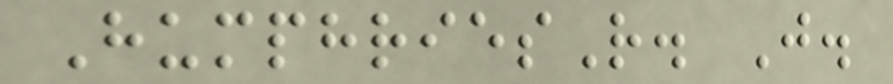HumphriesR. J.
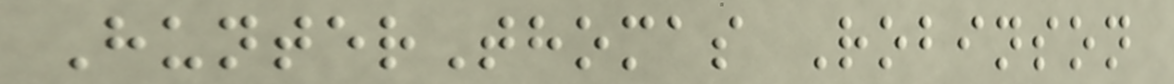HunterThomas Robinson
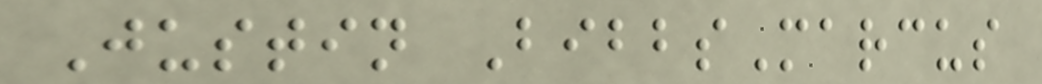Justin BibbsMarcus
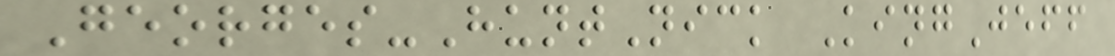Georges-HuntNick KingJeff
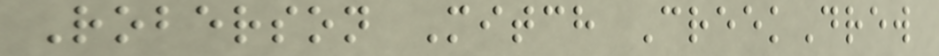Roberson Mitch CreekDrew
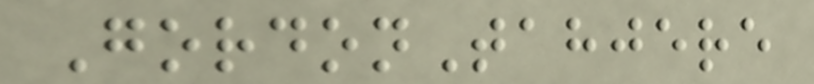GordonTahjere
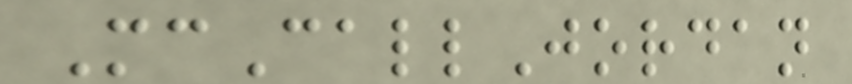McCallJordan
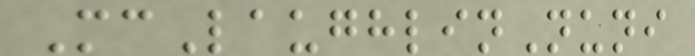McLaughlinNuni
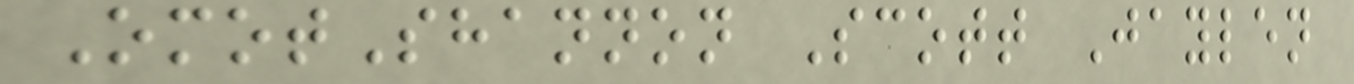OmotShannon Scott Jaylen
